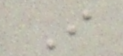I
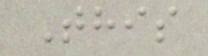This
